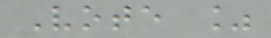Vote %
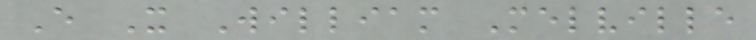E X William Melville
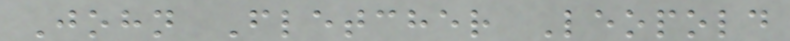John Fletcher Leopold
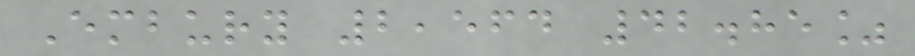Embury 2,564 42.85%
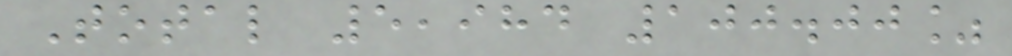Total 5,984 100.00%
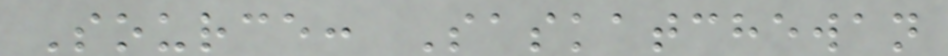Source: Saskatchewan
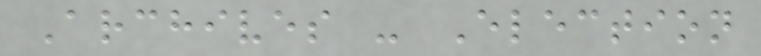Archives - Election
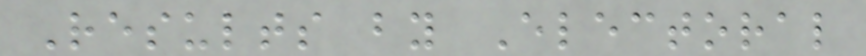Results by Electoral
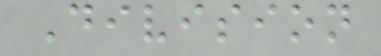Division
